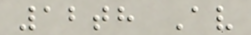12th Av
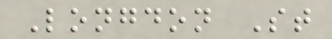Longdon St
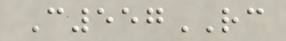C557RC
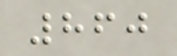860
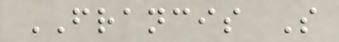FRANCIS S
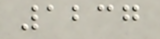1237
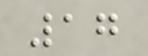17
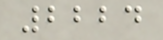2224
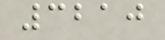3210
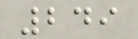249
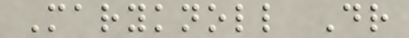Maryknoll Dr
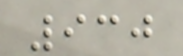930
